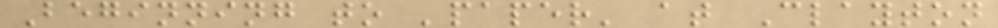Beginning to 'paper' at Clayton
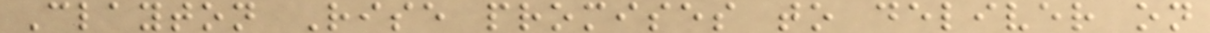Clayton Rise promises to deliver on
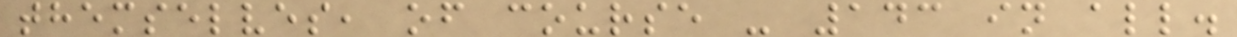themselves, of course - 143 in all.
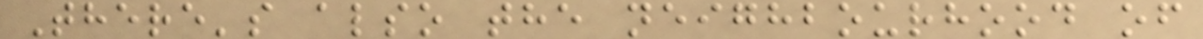There's also the neighbourhood of
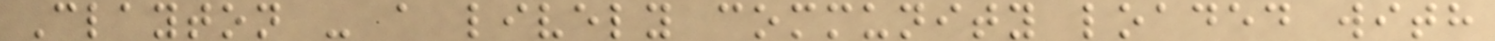Clayton - a lively community loaded with
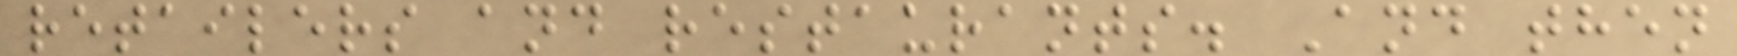retailers and restaurants. And then
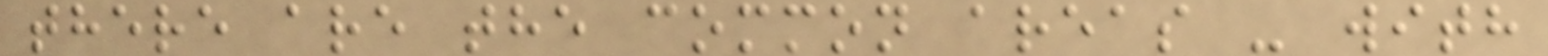there are the common areas - with
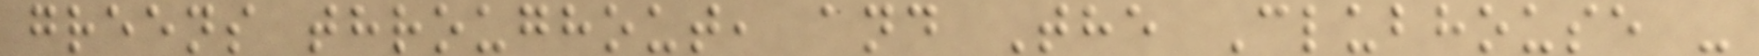greens throughout, and The Clubhouse -
